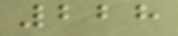228
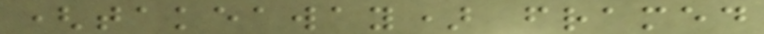(takeaway) framed
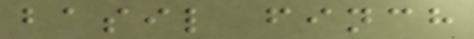basil finch
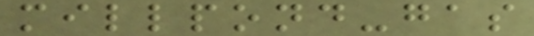millpond-gas
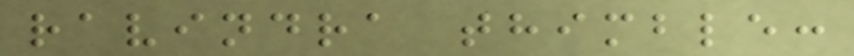ravindra thimble:
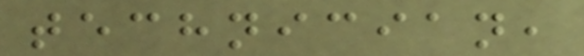technician,
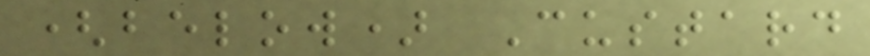(below) Custard
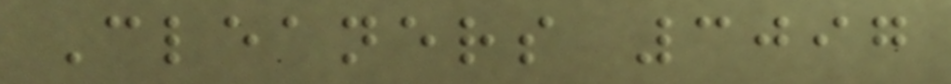Cleaners 3097
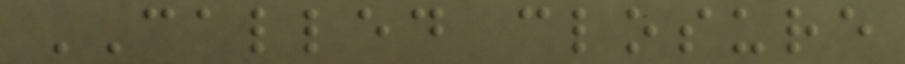CALLED closure
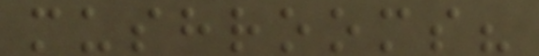mushrooms?
